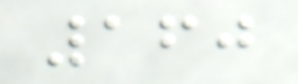160
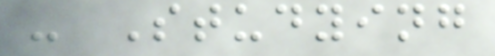- Studying
